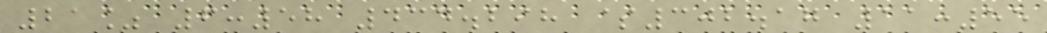21% 6:58 434.298 $302.17 11:55
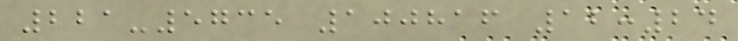221-5735 100816 12:24
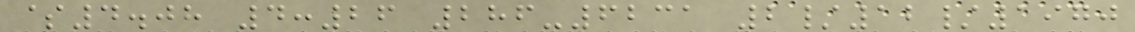$4.08 4:26 286-6231 2/12/1970
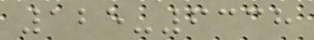125-6338
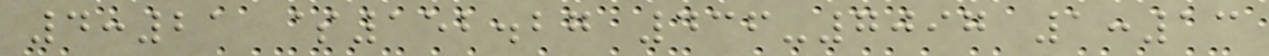4:21 $152.27 436-7097 1:13
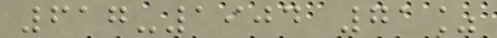617-1904 71%
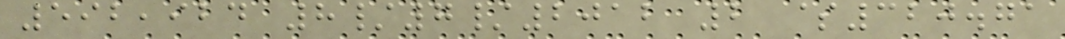592,924 8/7/2012 2 $320.71
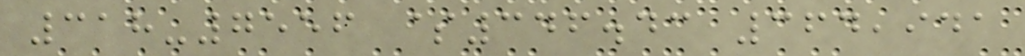318-7556 $346.43 364,941
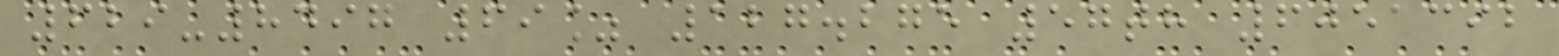629-8497 69% 127.275 57th 6051392
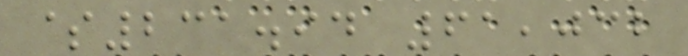$231.94 61,032
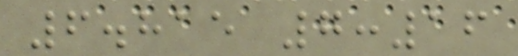6.815 7:16
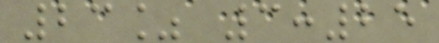23% 3:25
